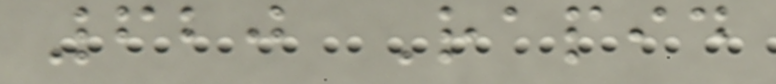620 Rapid
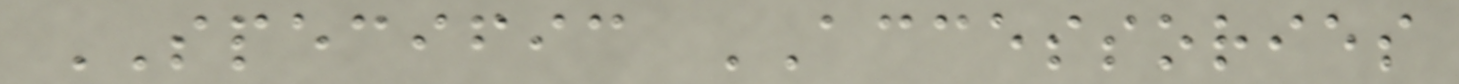SPECIFIC ACCESSORIES
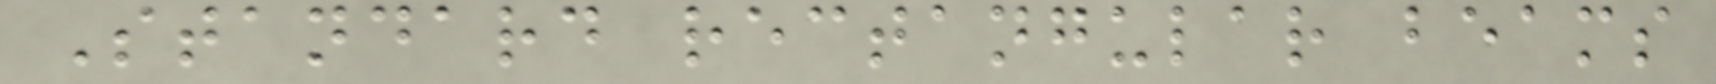Standard rectangular beams
